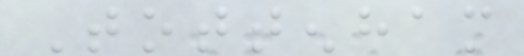Tottenham
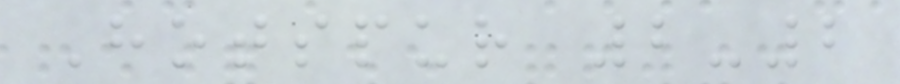Hotspur 2-2
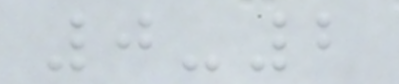0-2
